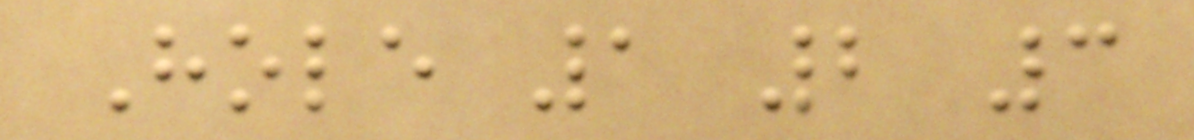Hole 1 2 3
